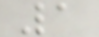1
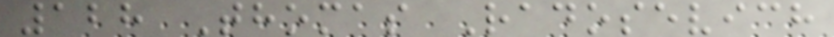128 Thomas Radosevich
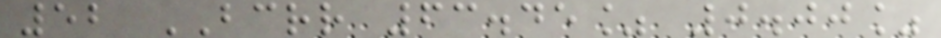52 BCRR 63.45% 0.00%
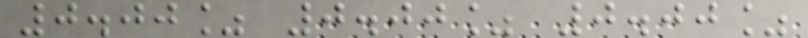0.00% 0.00% 0.00%
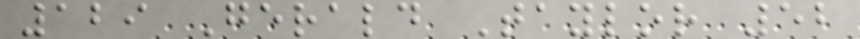129 Gerald Taylor 52
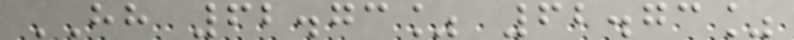HH 62.73% 62.73%
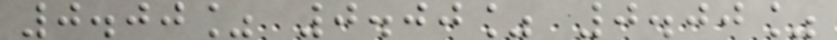0.00% 0.00% 0.00%
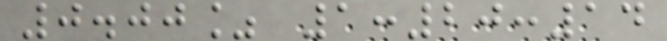0.00% 1:20:14
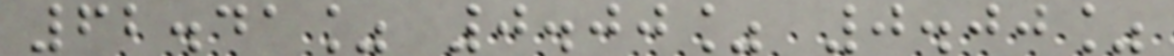62.41% 0.00% 0.00%
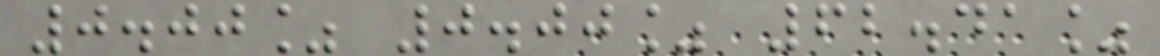0.00% 0.00% 62.41%
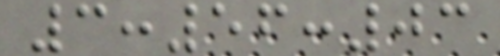3:56:03
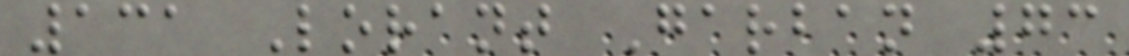131 Lorant Garban 73
